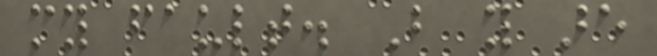my fault. But you are
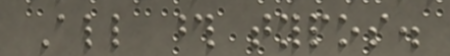All those typos.
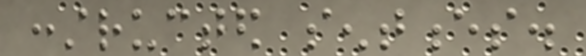constructed sentences.
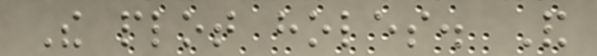The plot holes. And
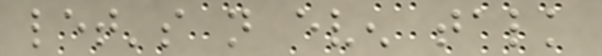let's not even talk
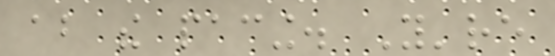about the pacing. You're
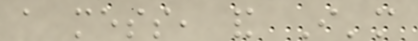a mess, and I'm
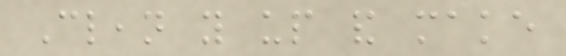Clean you up and make
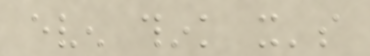even think it's
